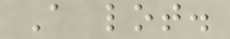A lot.
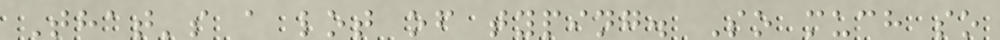That's a lot of typing. So much so
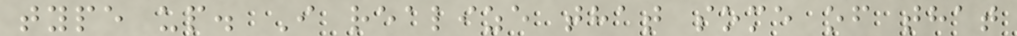type up. I realize that some of that
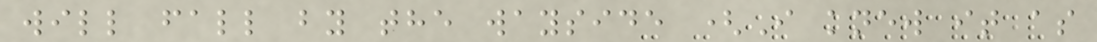will fall by the wayside (I knew it as
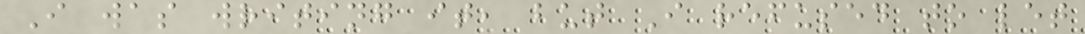I was writing it, but I refused to let
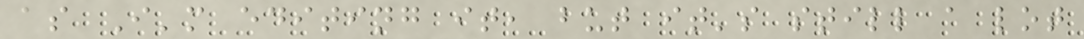as I'm editing it, but it's still a lot
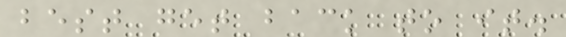best get back to it.
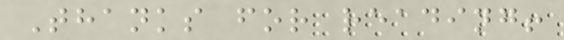Thanks for reading!
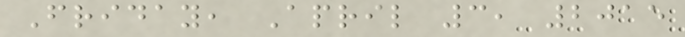Friday, April 3, 2015
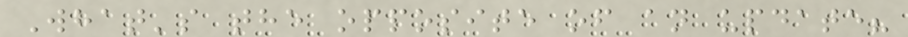What's the opposite of an update?
